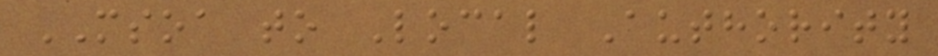MSOA to Local Authority
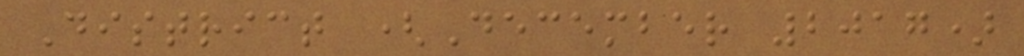District (December 2017)
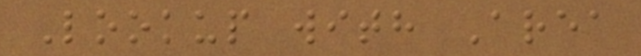Lookup with Area
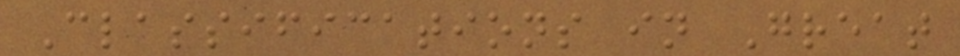Classifications in Great
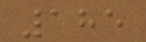185
